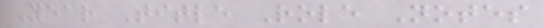Year Title Role Notes
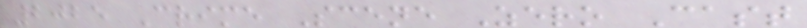2025 Crime Scene Zero Cast
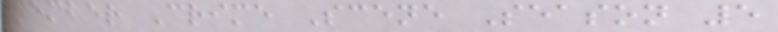member Crime Scene Season 5
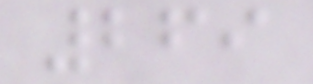269
